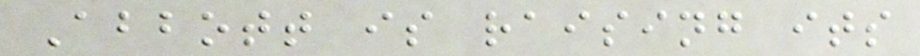Abbott is raising its
